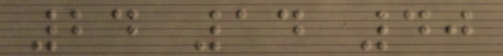24 14 40
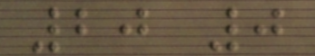20 0
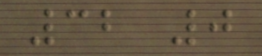32 0
